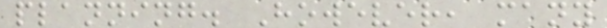planning. However, many
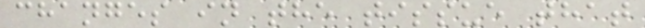changes in the tissue that
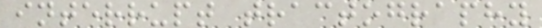interrupt tractography
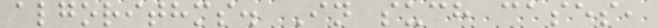algorithms. In such cases,
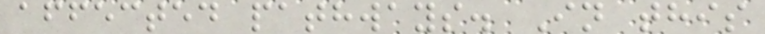affected pathways. In this
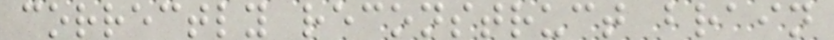correctly reconstruct brain
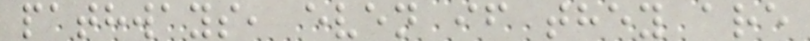pathways, even if they are
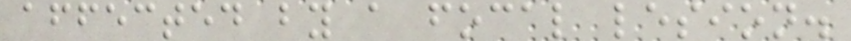affected by a focal lesion.
